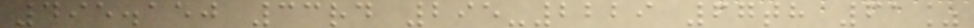495.150 33rd 295-2229 67th 61%
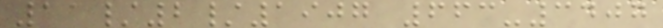11/2/1907 663-3407
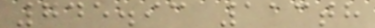745.93 113th
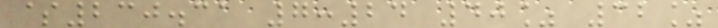$230.31 7:24 40% 32%
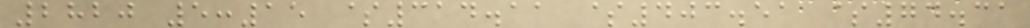2820 5:15 $314.11 $403.51 $74.31
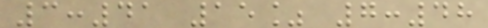3:41 15% 7:48
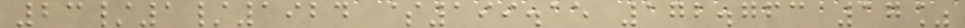23/1/1924 $199.15 172.763 17%
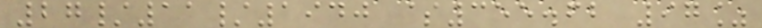27/11/1940 $355.62 97%
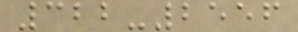322-2556
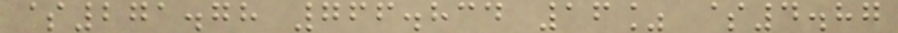$271.78 766.834 16% $4.87
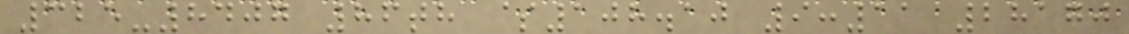325-8407 86th $108.10 9:11 28170
